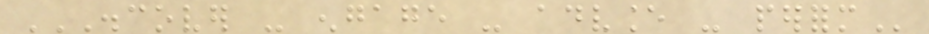DISCOVER - ENGAGE - ADVANCE - PERFORM
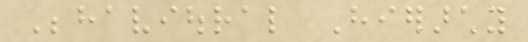Behavioural Hierarchy
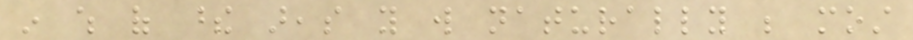in which of these areas you will naturally be most
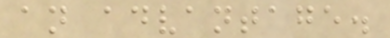an advantage.
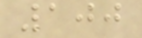100
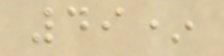49*
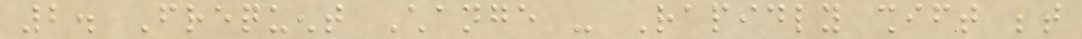2. Frequent Change - Rapidly shift between
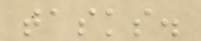tasks.
